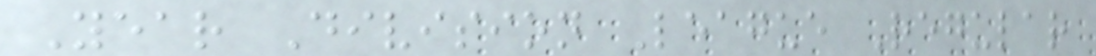Year Division League Regular
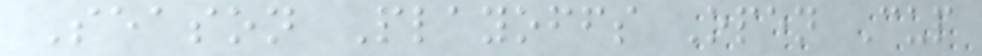Season Playoffs Open Cup
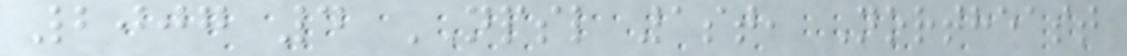2007 4 NPSL 1st, Northeast
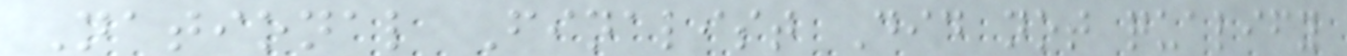National Finalist Did not qualify
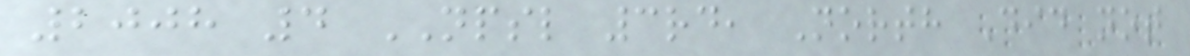2008 4 NPSL 3rd, North Did not
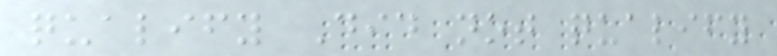qualify Did not qualify
